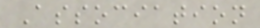Association
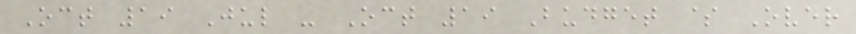Oct 19 Jul - Oct 19 Budget $ Over
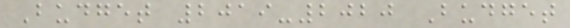Budget 2019-2020 Budget
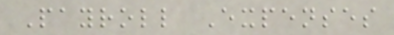Payroll Expenses
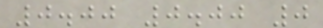0.00 0.00 0
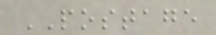POSTAGE
